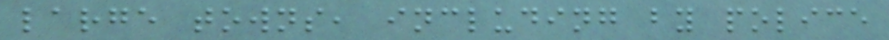large towns, including by police
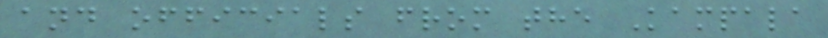and officials from the Kampala
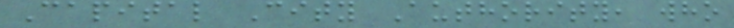Capital City Authority, who
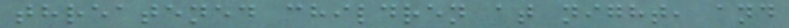threatened children at night, and
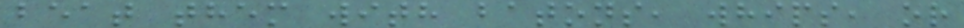beat them with batons, whips, or
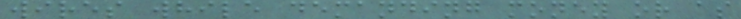wires while demanding money or as
